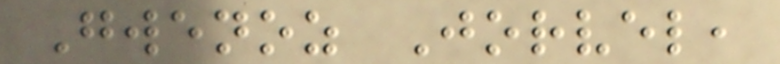Gwenoz Jorvel,
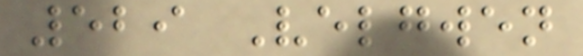529 Velgwen
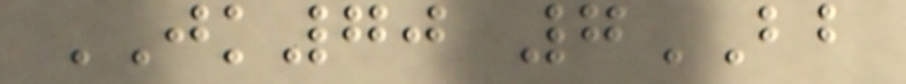JK70 7BB
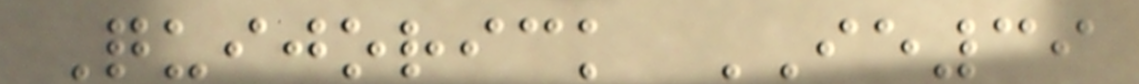Quijorick IE39
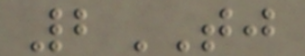2TJ
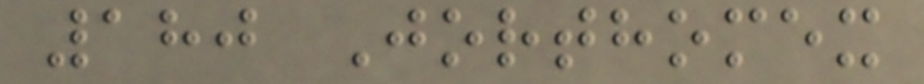180 Jorthomex
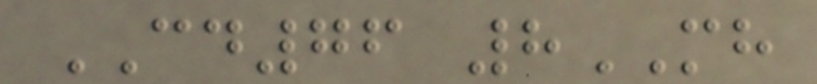CD76 8MH
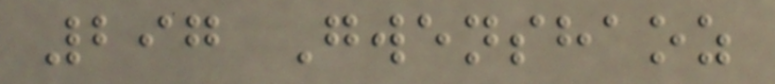297 Gwenshaoz
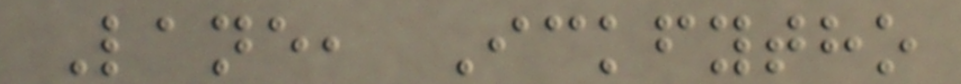Lane, Ickfytho
